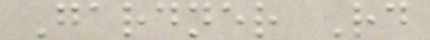Gardner Rd
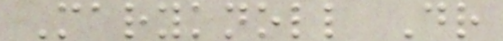Maryknoll Dr
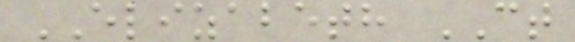ELIZABETH CT
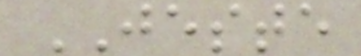JESTE
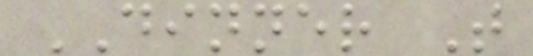DINNER T
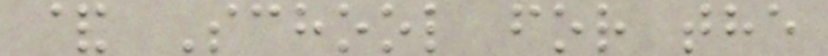& School for the
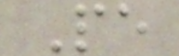Pe
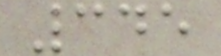345
